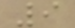9
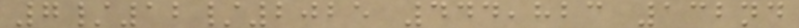7/12/2025 444,823 132nd
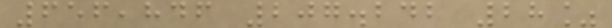656,846 207.242 28%
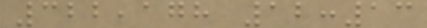322,178 12:13
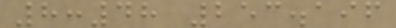8:48 253.196
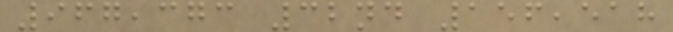967,373 32nd 156,518
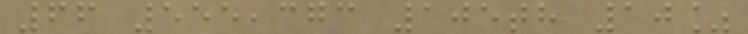66 555,373 105th 10%
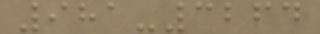981-3264
